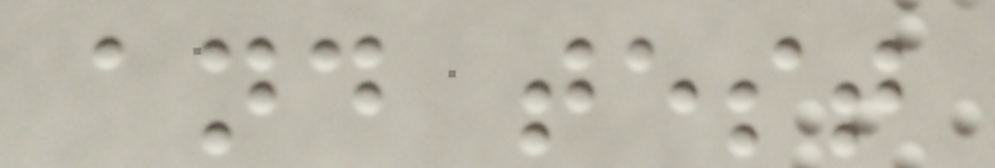and test
